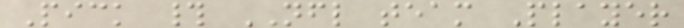Pick # NFL team Player
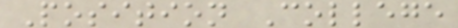Position College
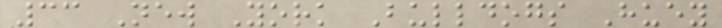33 New York Bulldogs Huey
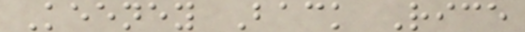Keeney Back Rice
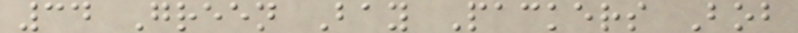34 Green Bay Packers Bob
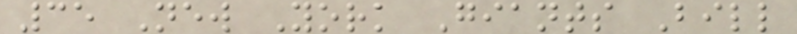35 New York Giants Bill
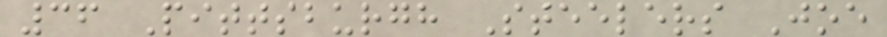36 Pittsburgh Steelers Joe
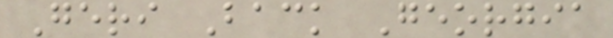Geri Back Georgia
